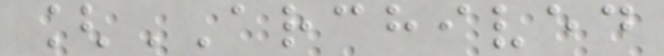[ARCHIVED
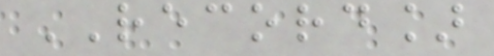RECORD]
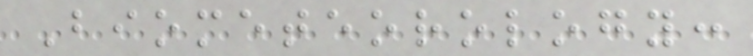Biometeorology:
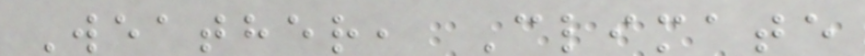Weather, Climate
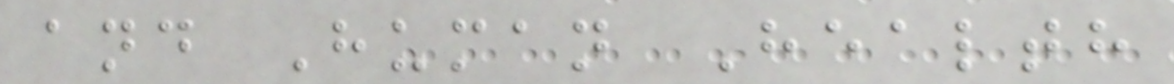and Human Health
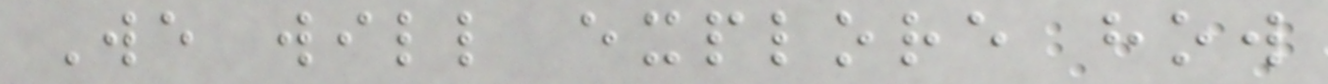We will explore how
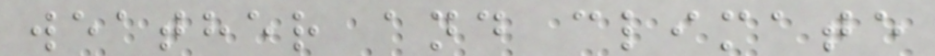weather and climate
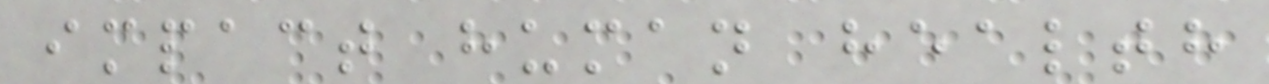impact human health
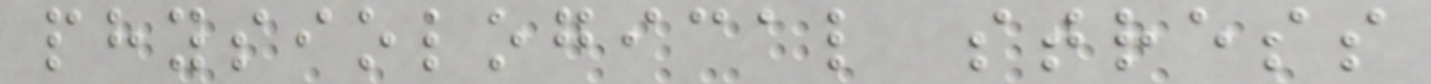physiological stress
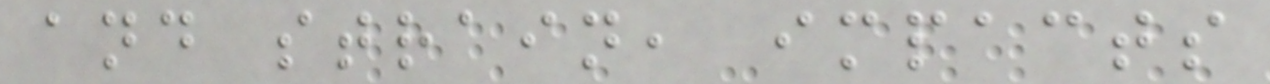and strain, impacts
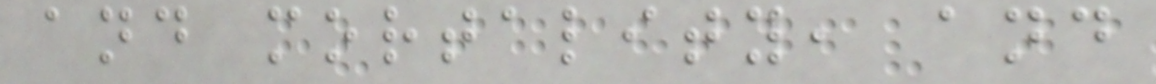and mortality, and
